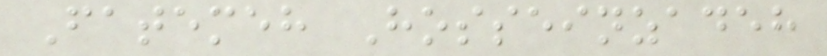Fatemeh Hosseinzadeh
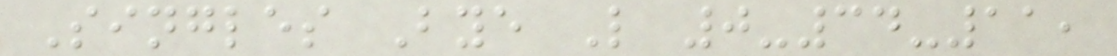Singles Bye L 0-34-11,
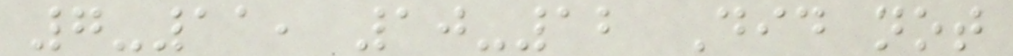7-11, 10-12 Did not
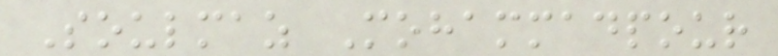Soulmaz Mohammadpour
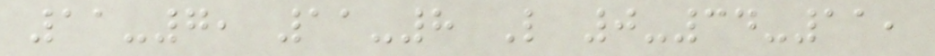11-7, 11-8 L 0-34-11,
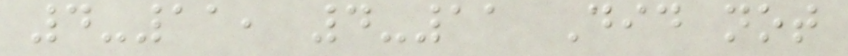4-11, 4-11 Did not
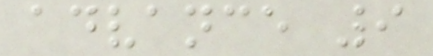advance 9
